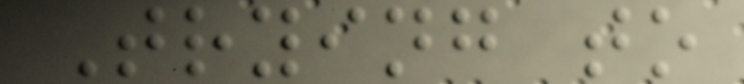Trying to
